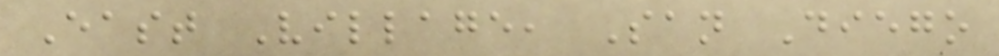East Village, San Diego
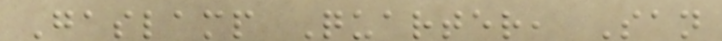Gaslamp Quarter, San
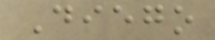Diego
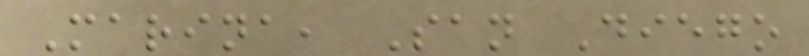Marina, San Diego
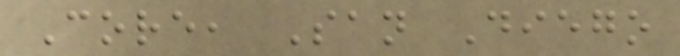Core, San Diego
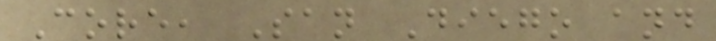Core, San Diego and
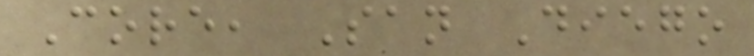Core, San Diego
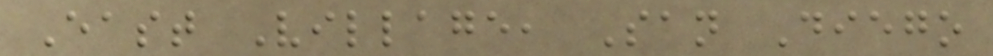East Village, San Diego
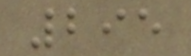295
